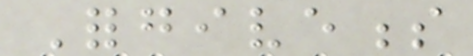Forgiveness
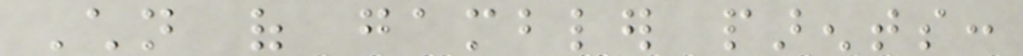Children of gambler parents:
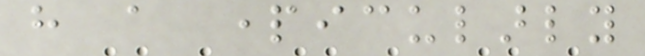have a particularly
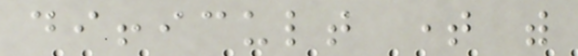difficult time with
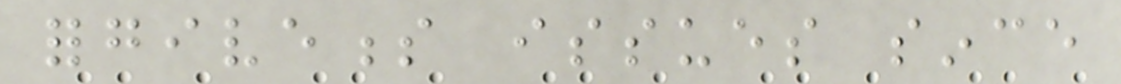forgiveness issues since
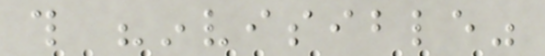this "invisible"
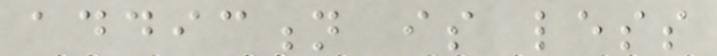addiction is less
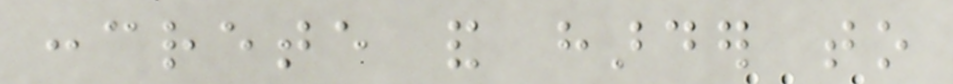concrete and harder to
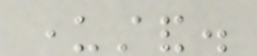understand.
